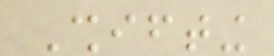Shifting
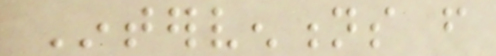Interventions from
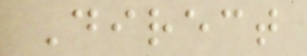Direct
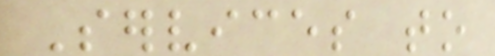Services to
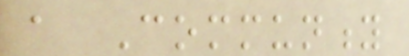a Community
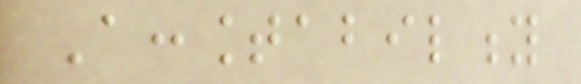Accountability
